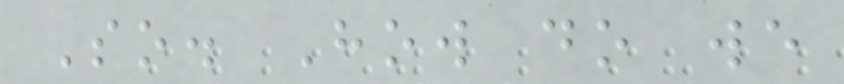So. How do we
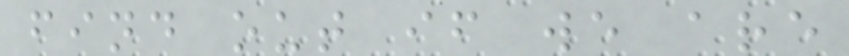find out if we are
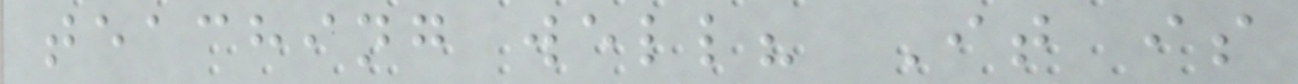teaching well? It is
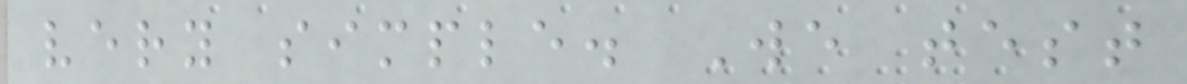very simple. We test
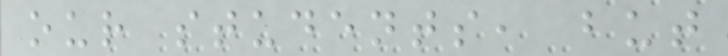our students, but
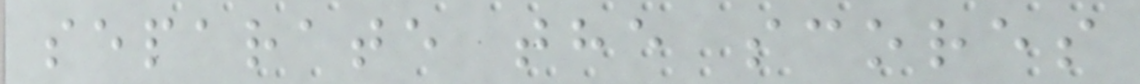separate the scores
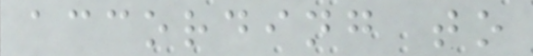according to
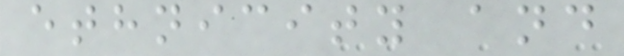ethnicity and
